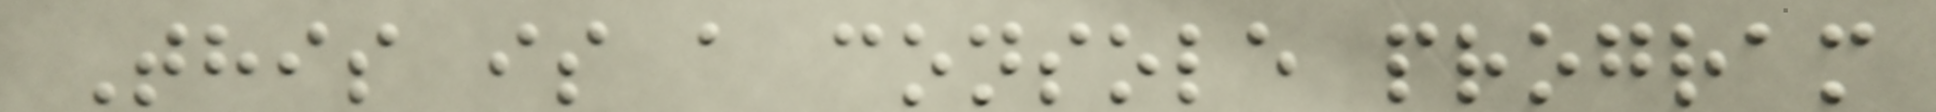This is a console program
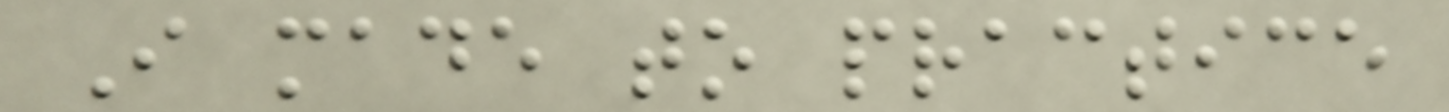I made to practice
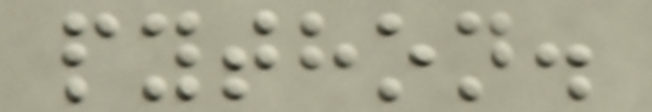python.
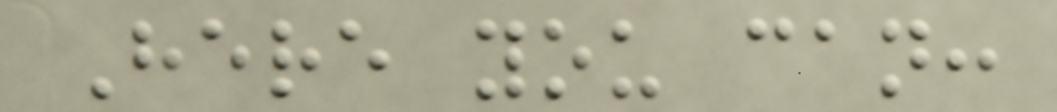Here you can:
